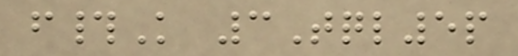f#K 3Tql5p
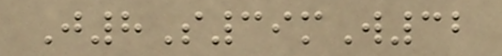J8S39mW32
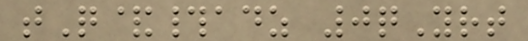tQ&#adz 0qYrt
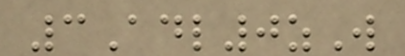3Adl0zW
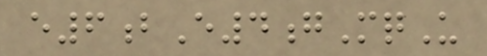e6bE4gMqU
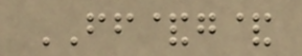FF&g&
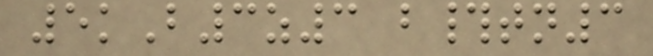5kB3z3 b#tn3
